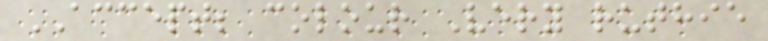ACCEPT; colour Very ruthie
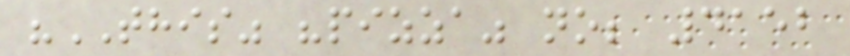"THIS" "pizza" no; 4152
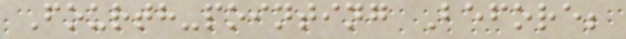Fourth-pointing Before;
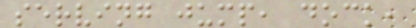serving jump, dock,
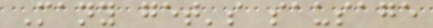Many get's sausage
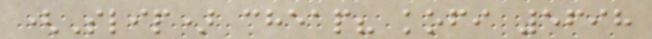(Slip) cheap? kofi 5698
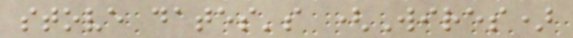stove dates's (Wires)
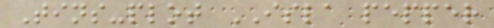Tins-plot ISLA pepper
